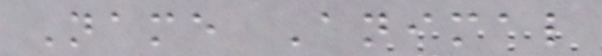Name Animal
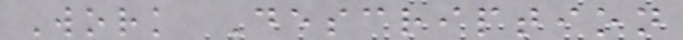Work Description
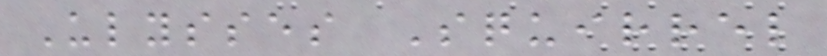Ulysses Squirrel
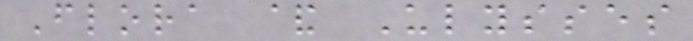Flora & Ulysses
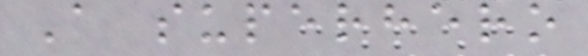A superhero
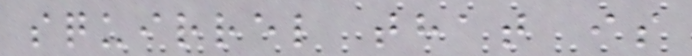squirrel that is
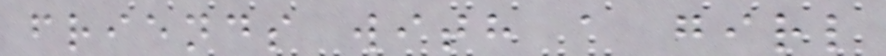friends with a girl
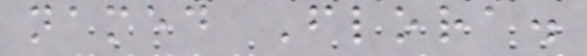named Flora.
